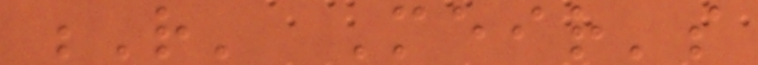R' Meir's
